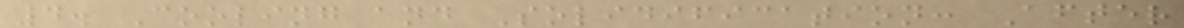4. Cooling and Solidification: After
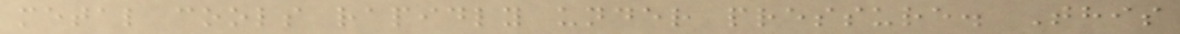metal cools rapidly under pressure. This
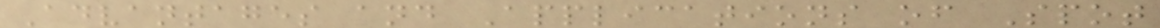Advantages and Applications of Spot
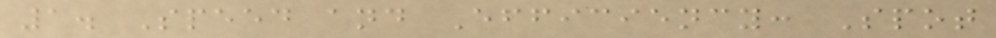1. Speed and Efficiency: Spot
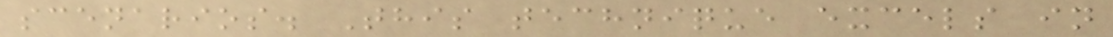scenarios. This technique excels in
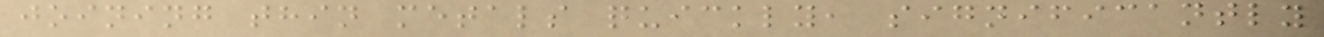joining thin metals quickly, significantly
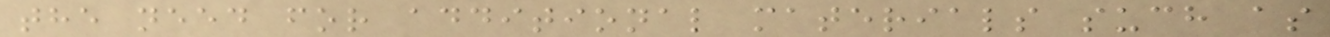the need for additional materials such as
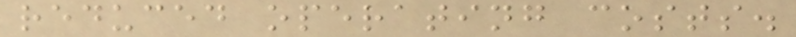reduced operating costs.
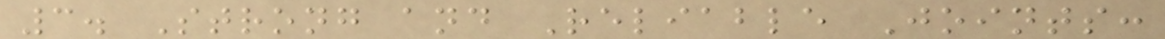3. Strong and Reliable Joints:
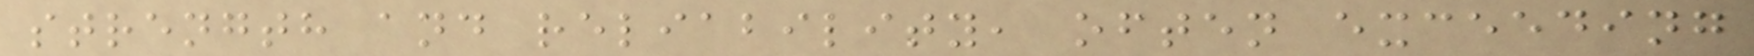strength and reliability, often exceeding
